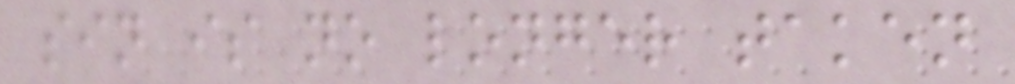sin is no longer taken
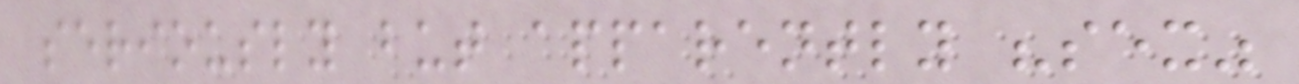seriously but apparently "sex"
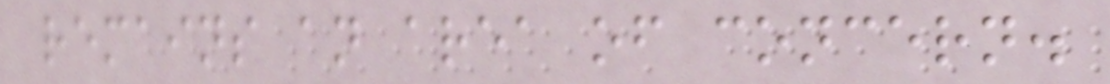remains an area of concern.
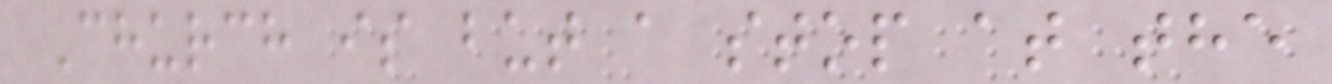Church is but a stop at the
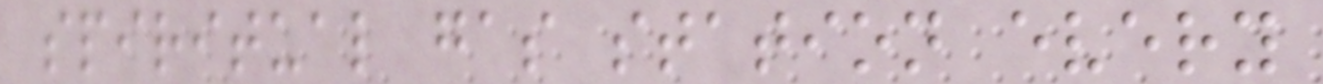spiritual gas station every
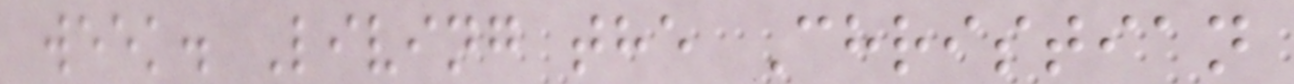week. Living the Christian
